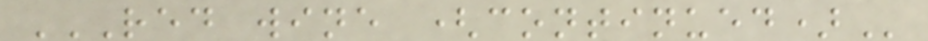RED WINE (CONTINUED)
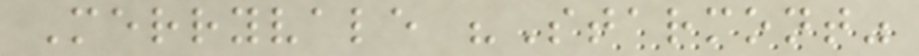Merryvale "Starmont"
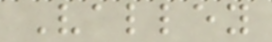Valley
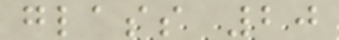glass 20
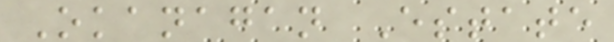Okanagan Estate
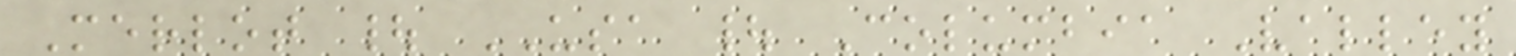Merlot | USA | Columbia Valley
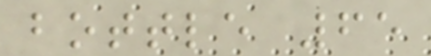bottle 65
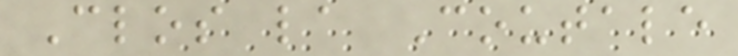Clos la Coutale
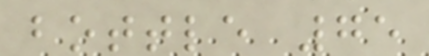bottle 75
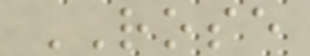ROSE
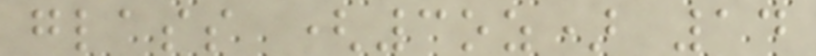glass (3oz) 14
